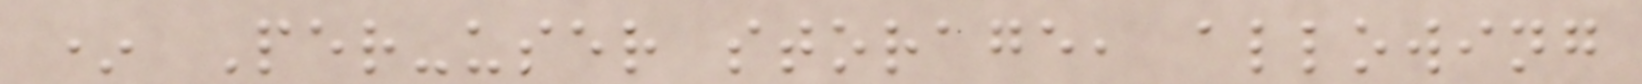* Per-user storage, allowing
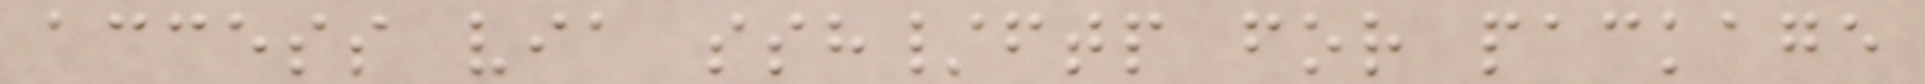access via ssh/ftp for package
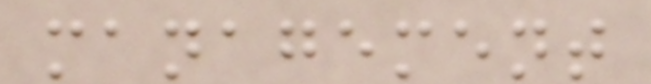management
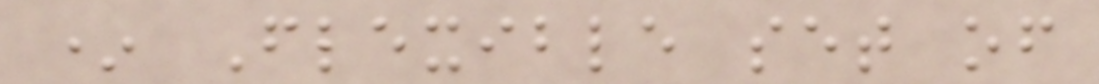* Flexible set of
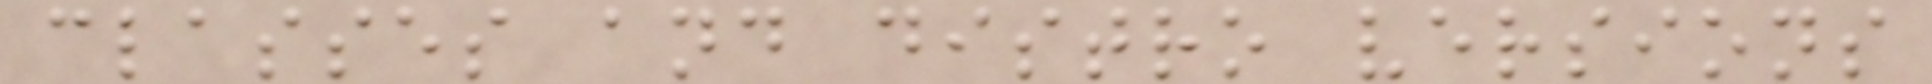classes and distro versions
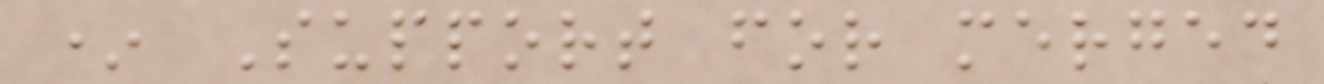* Support for merged
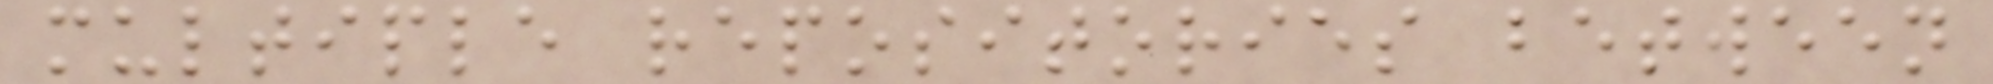multiple repositories between
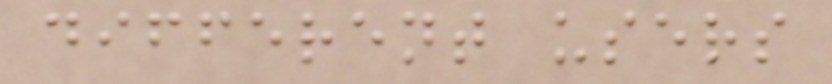different users
